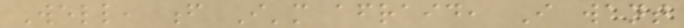Well, f I'm afraid, I want
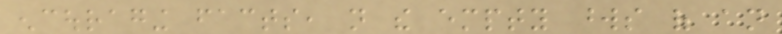encouraging facts, not the empty words of an
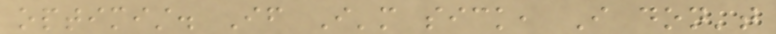optimist. If I'm sick, I don't
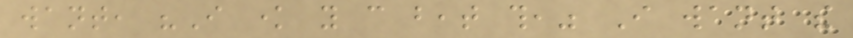want, "I know you can beat this," I want the
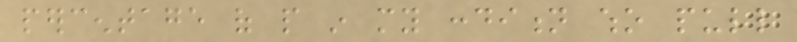percentage of people in my condition who pull
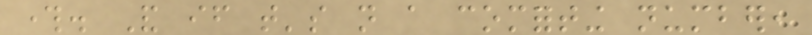through. And if that's not a comforting number,
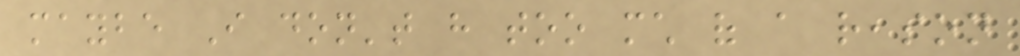maybe I don't have too much of a reason
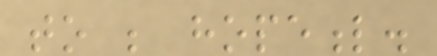to be hopeful.
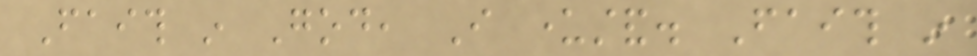Faith in God, I understand. Faith in
